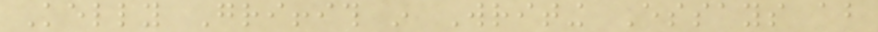Kelly Griffith in Writing Essays about
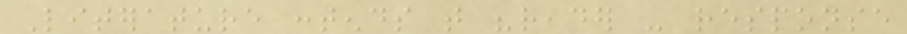Literature contends that "reader - response
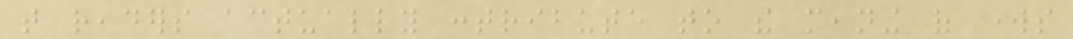that readers actually contribute to the meaning of works
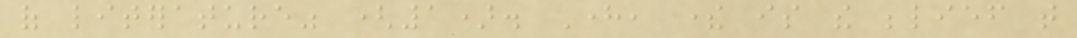of literature" (1). Here, there is the belief that
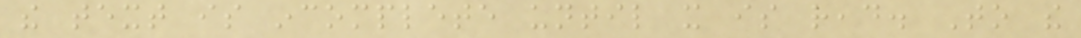the text is incomplete until it is read. To the
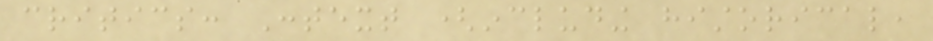critics: Context (including historical,
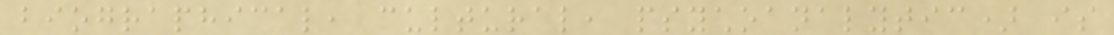biographical, cultural, psychoanalytic) is
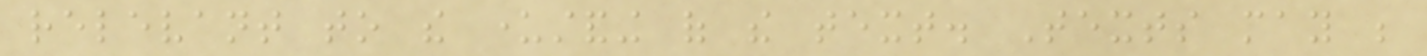relevant to the understanding of the text. Texts may be
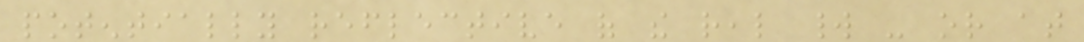potentially reflective of the real world - or at
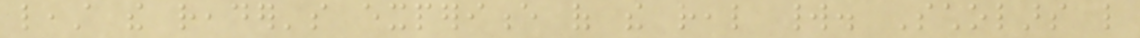least the reader's experience of the real world. Scholars like
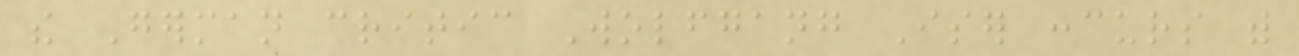the German critic Wolfgang Iser concurs with
